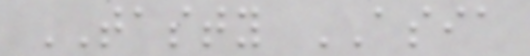TASTY ASIA
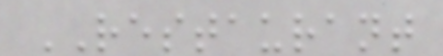RESTAURANT
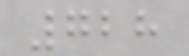728
